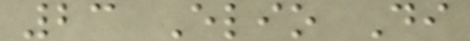23 Elio Di
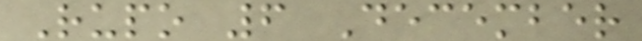Rupo 6 December
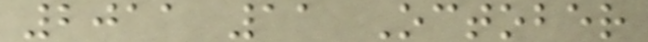2011 11 October
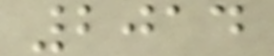2014
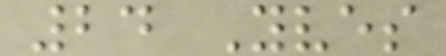24 Yves
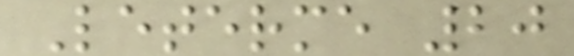Leterme 20
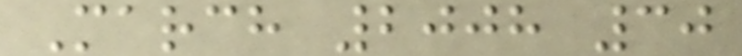March 2008 30
